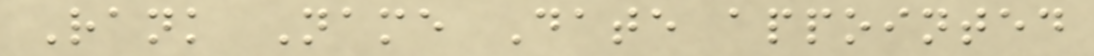Rank Name Date appointed
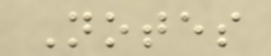Notes
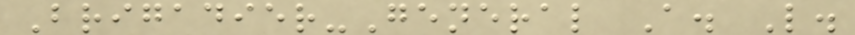Brigadier-General A. L.
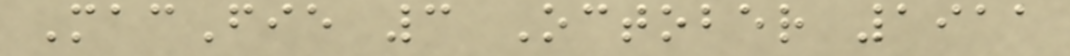MacFie 3 October 1911
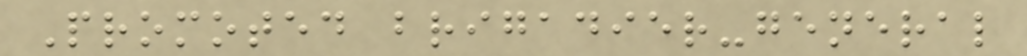Promoted brigadier-general
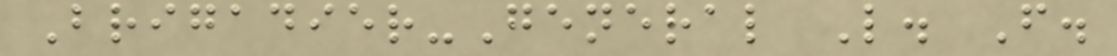Brigadier-General L. F.
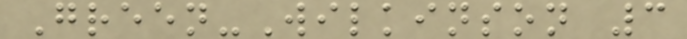Green-Wilkinson 3
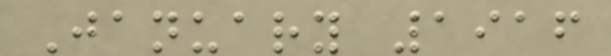January 1916
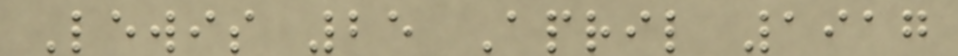Lewis 25 April 1917
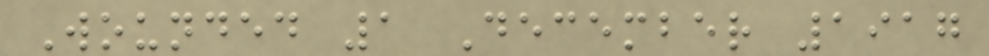Wounded 1 December 1917
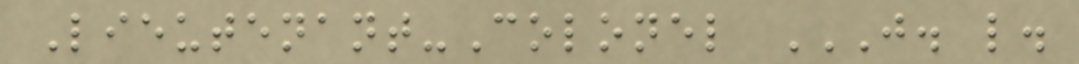Lieutenant-Colonel J. L.
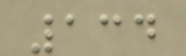134
